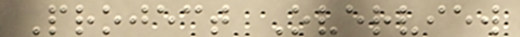Project Overview
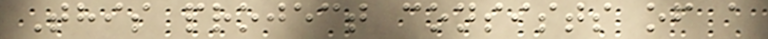This project consists of a
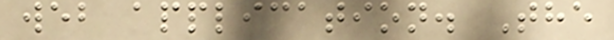web application. The
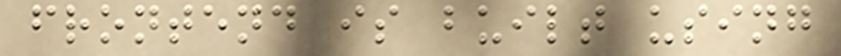frontend is built using
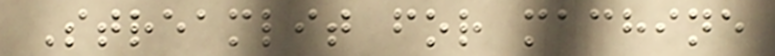Streamlit for machine
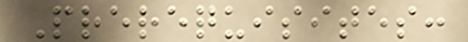Prerequisites:
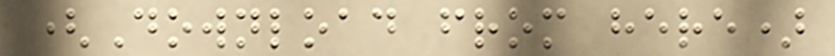(Download from here)
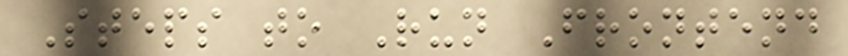Steps to Run Frontend
